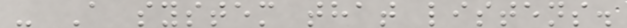- A system that listens.
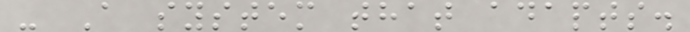- A system that adapts.
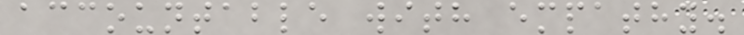accountable with empathy.
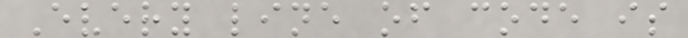Every line of code is
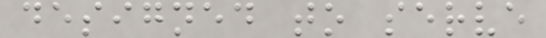designed to serve
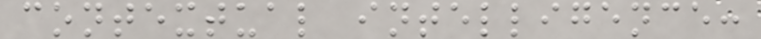contextual intelligence:
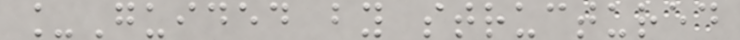_Guided by structured
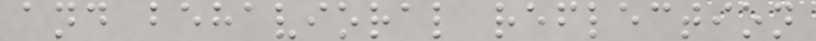and behavioral reflection
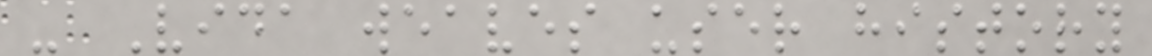- Vida weaves user history
